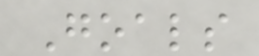Goals
